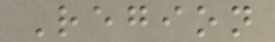Region
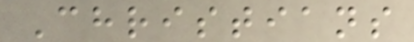Christians
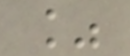%
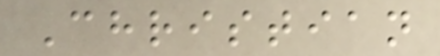Christian
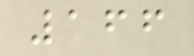166
